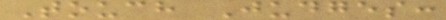Touch Judges:
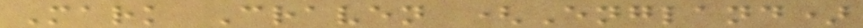Mark Craven (England)
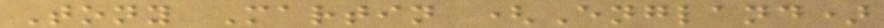Tony Martin (England)
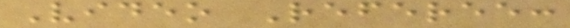Video Referee:
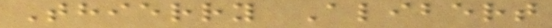Thierry Alibert
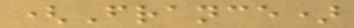(France)
